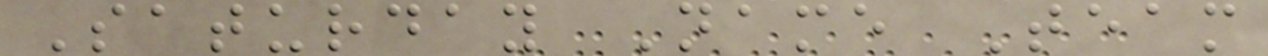Saturday Name Team
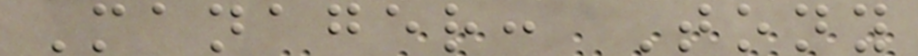Manager: Tony
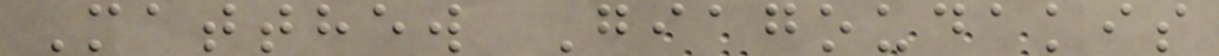Matthew Giagoudakis
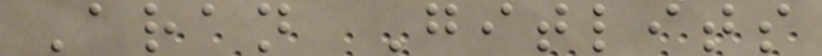Aran Gitlits
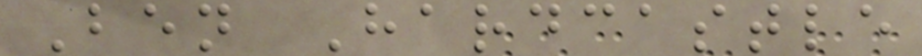Ben Hardcastle
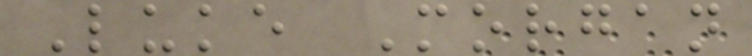Luke Morgan
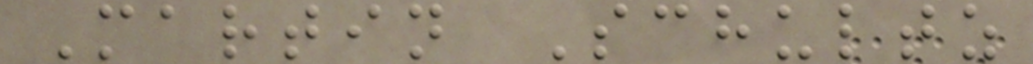Martin Schultz
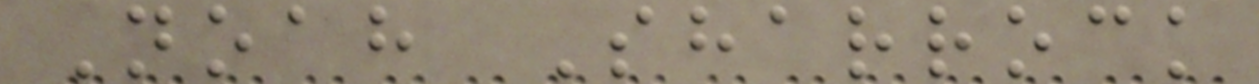Noah Sharrock
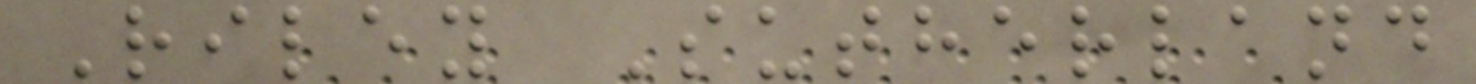Riley Sutherland
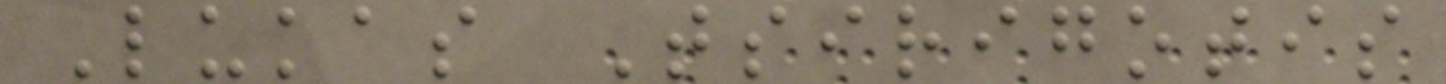Lukas Tsirigotis
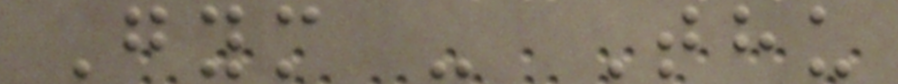Gym - Thu
